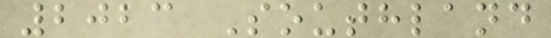2023 Southland
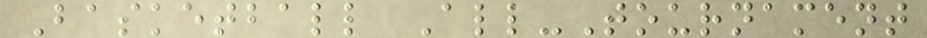Basketball All-Tournament
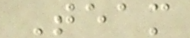Team
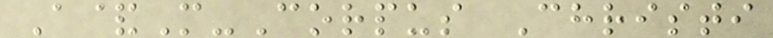A&M-Corpus Christi
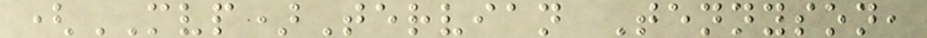(MVP)Tervian Tennyson,
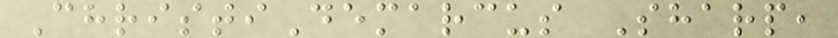ChristiDemarcus Sharp,
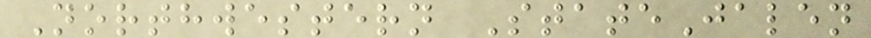Northwestern StateJalen
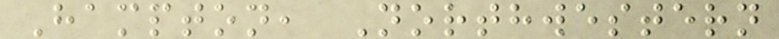Hampton, Northwestern
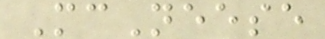McNeese
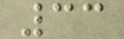33
